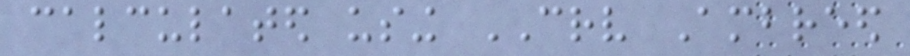calculated using CRV Ambreed
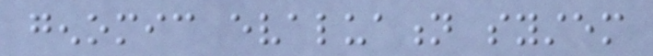genomic evaluation system
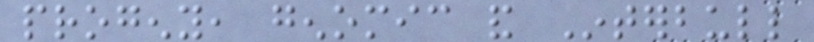progeny, genomic and Interbull
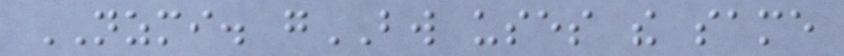NZMI. gBW uses the same
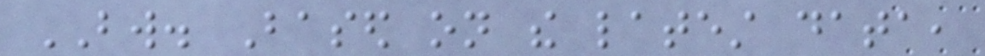BW. Based on the latest data,
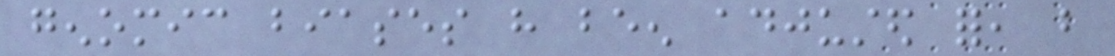genomic biases have been adjusted for, but
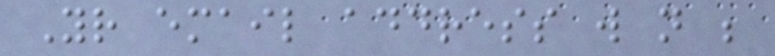Your email address will not be
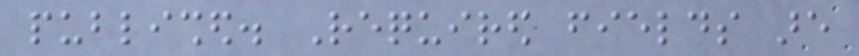published. Required fields are
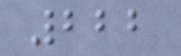222
